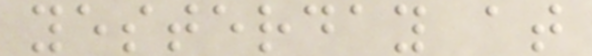yesterday at
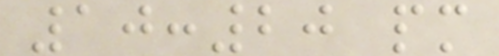10:20 pm
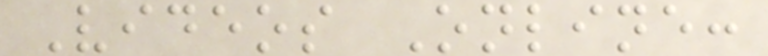Videos Online:
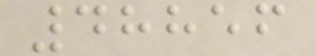48856
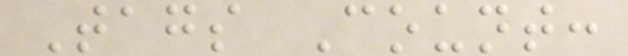Tags Count:
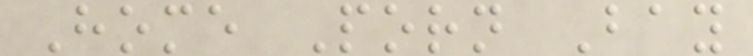Home Porn Bay
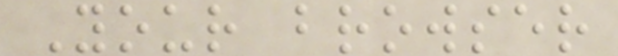Your browser
